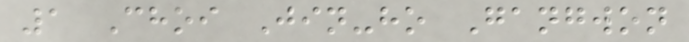1 Choi Jin-ho Gangwon
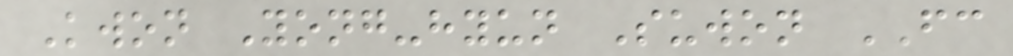Kwon Yong-hyun Suwon FC
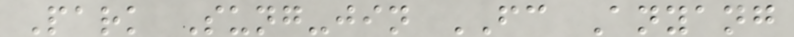Park Sung-jin FC Anyang
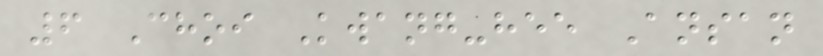6 Choi Kwang-hee Ansan
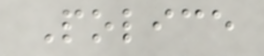Police
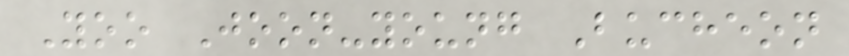Yoo Joon-young Bucheon
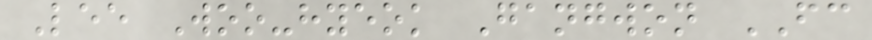Lee Woo-hyeok Gangwon FC
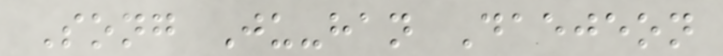Song Ju-han Daejeon
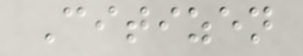Citizen
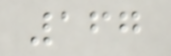167
